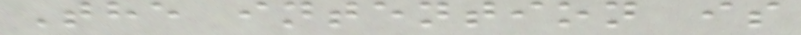The intention is
